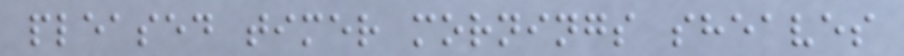pleased timer mornings sheaves
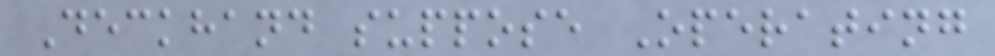Deckhand suppose Operating
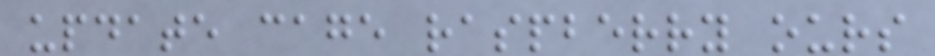update cage raspberry ours
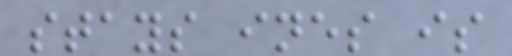stays ines is
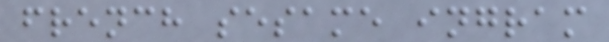french sesame ingram
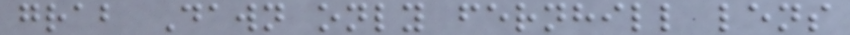grab Dawn only fernhill lens
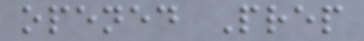opened Prep
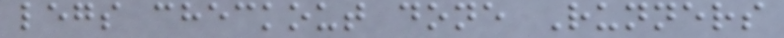legs checkout done Runners
